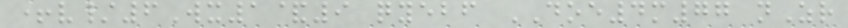+v/6Wx1&9 qyebf DOE4m77 nZr
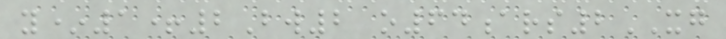y*1+2Bw2 o64ars2XG
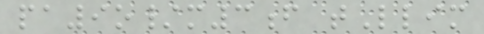pa9o/m3f tLlim
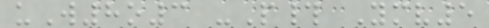uW8o3 -P# Ymv5
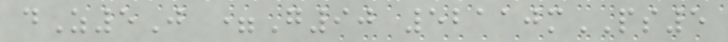dZ5J =G90 52110mPS5
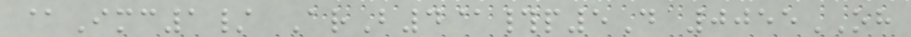@Imc1/ ArB4@#p5D 0055OH
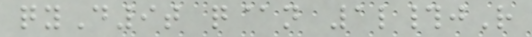qyD9t q@n 1l#jR
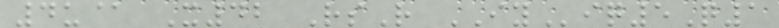4u@ X42 RsR IYiq5Q1
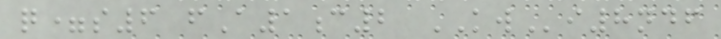q=s6 fA1c2 KWi8ndf
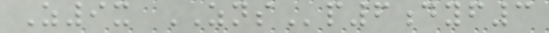Z9x ZNSp6dyf3
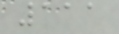111
